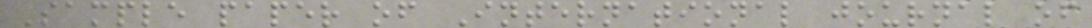Sample paper of International journal of
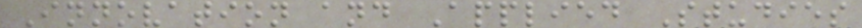Innovation and Applied Studies
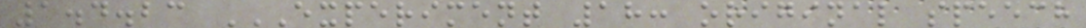1.4.23 EXPERIMENT 18: ORIGINAL SPEECH
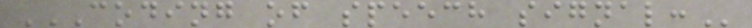CODING OF SPEECH SIGNAL:
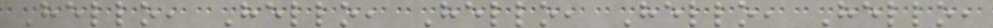Hello, Hello, Hello, Hello, Hello,
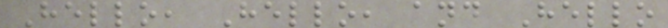Hello, Hello, and Hello
